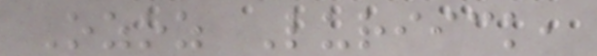Ozoz Luriick,
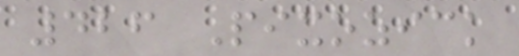426 Pixozick
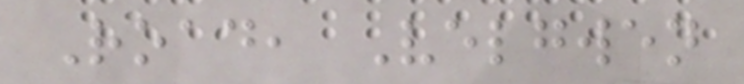Road, Velgwen
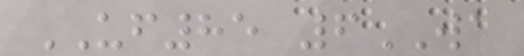UF85 6WA
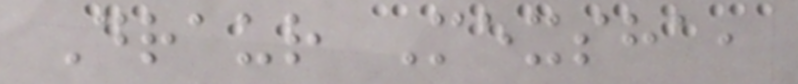Draur Mexsha,
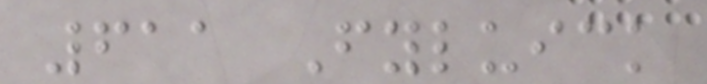611 Fyluick
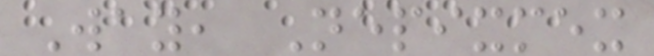Way, Nepixmex
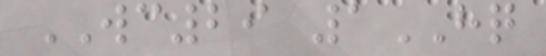WC29 1HQ
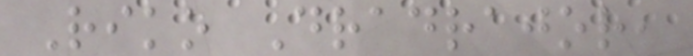Riko Dradrajor,
